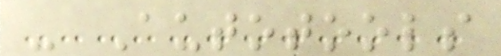- Autotools
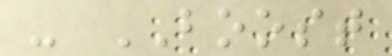- BOOST
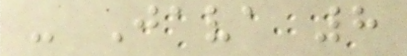- Java 8
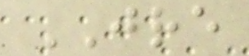JRE
